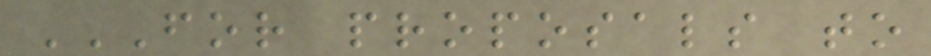FOR PROPOSALS TO
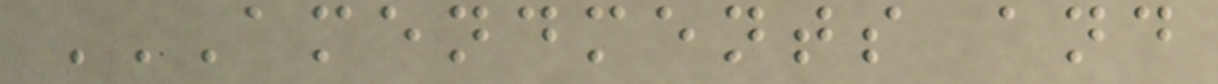AMENDMENTS AND
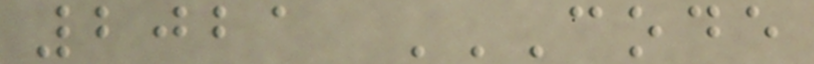2021 CODE
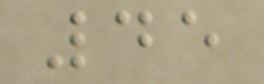45
